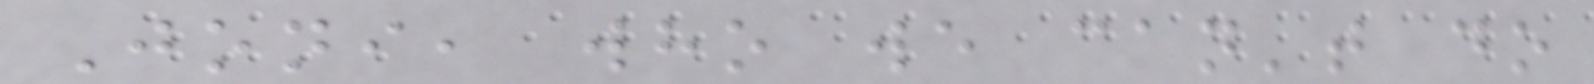Joni, who we can't do
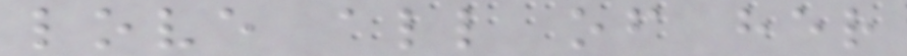love all of her
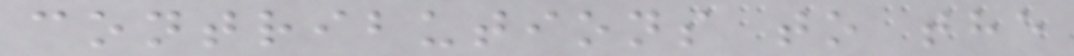contributions to the
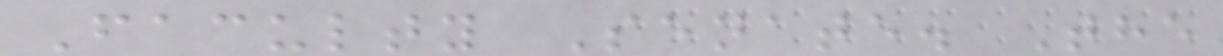Faculty Senate. The
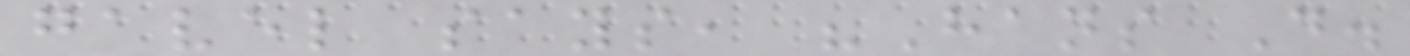gavel says, "Hans D.
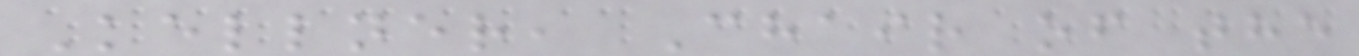Kellner, Chair of the
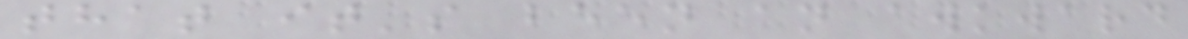that it's been an awkward
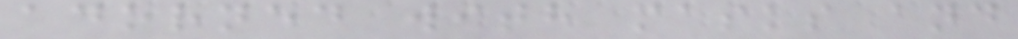adorned with masks and
